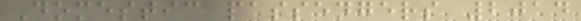Domestic passengers 2014
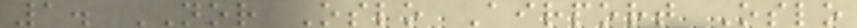1. NOR Oslo Airport Oslo
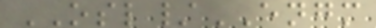OSL/ENGM
